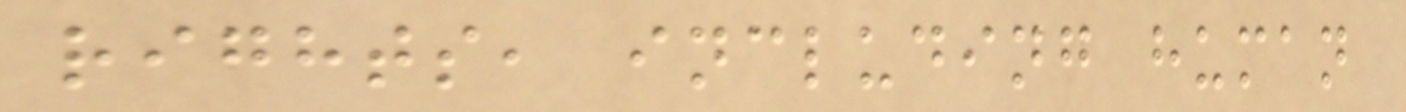rights, including human
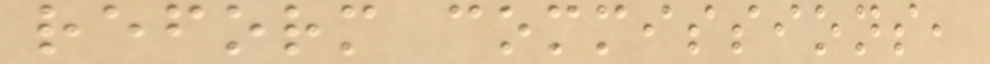reform commissions,
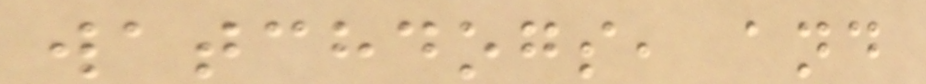watchdogs, and
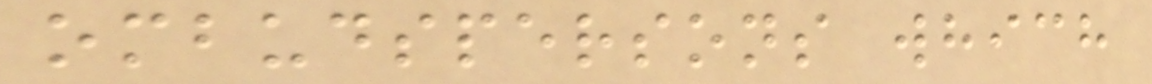ombudspersons which
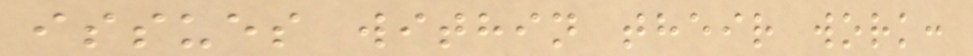issues within their work:
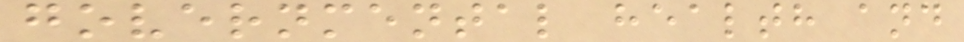governmental health and
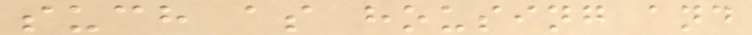such as housing and
